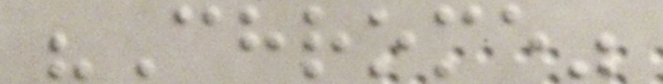"Chrome"
